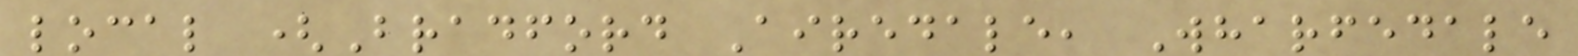local (Bradford Airedale, Wharfedale
